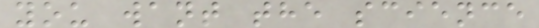you want the science
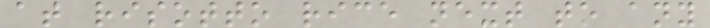at risotto rice next to any
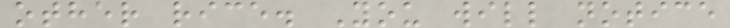other rice. You will notice
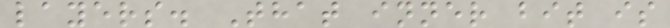layers. That inner bit is
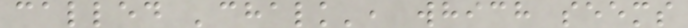called 'chalk', which seems
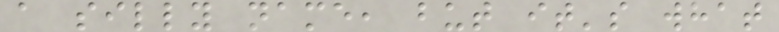a silly name, but it's what
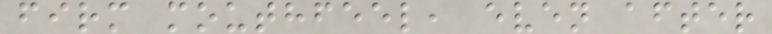firm mouthfeel, even after
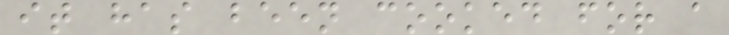it has been cooked for a
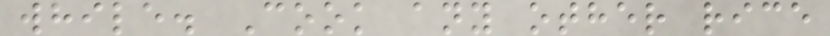while. Cook any other rice
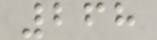268
